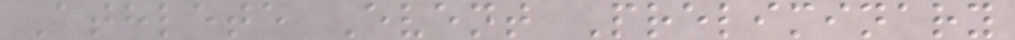Athlete Event Preliminary
